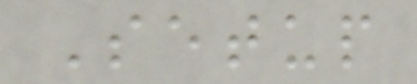Setup
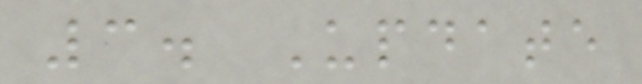3. Update
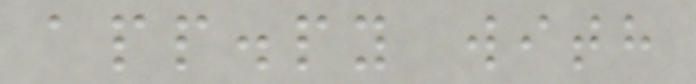app.py with
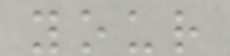your
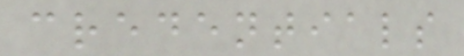credentials
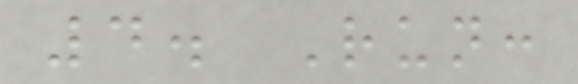4. Run:
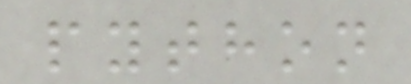python
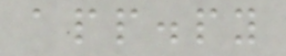app.py
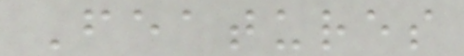Features
